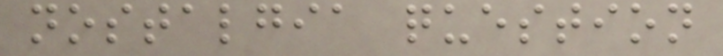nostalgia question
